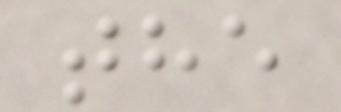the
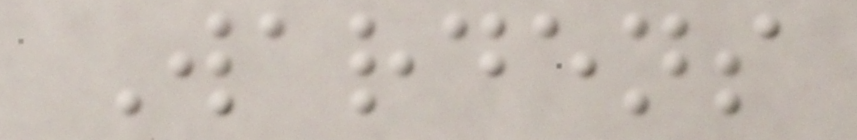Wardens
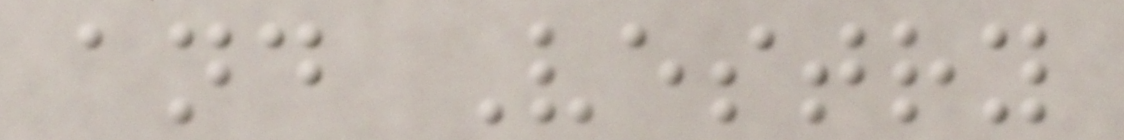and Vestry
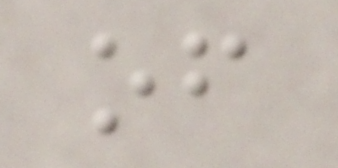of
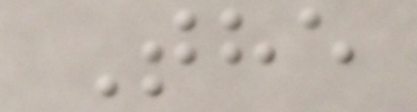The
